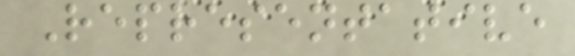Representative
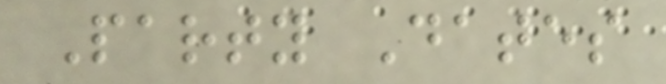Party Dates
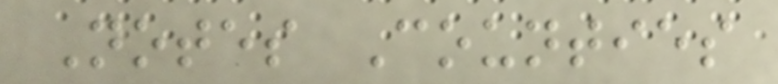Notes Counties
